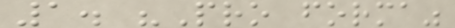1. "Pro forma"
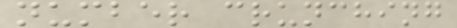number crunching
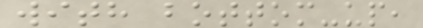with bottom-up,
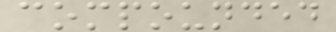compounded
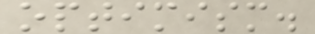optimism.
